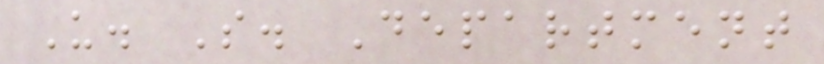U. S. Department
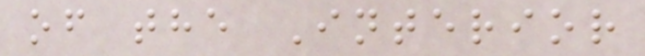of the Interior
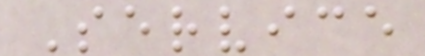Service
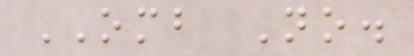OMB No.
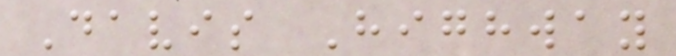Davis Highway
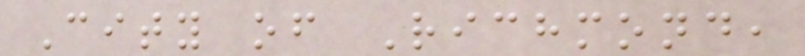City of Richmond,
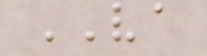VA
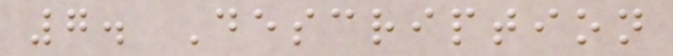7. Description
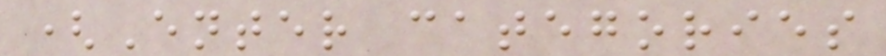(Enter categories
